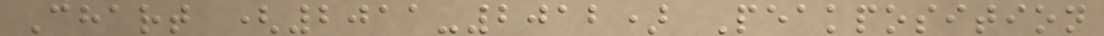Chart (2011-2012) Peakposition
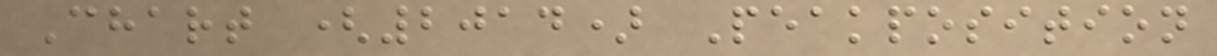Chart (2014) Peakposition
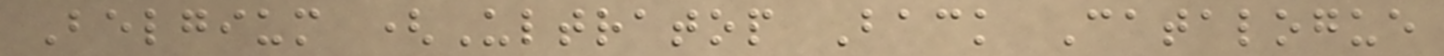Belgium (Ultratop Back Catalogue
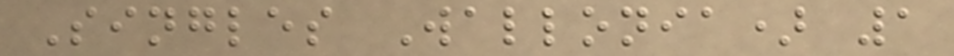Singles Wallonia) 1
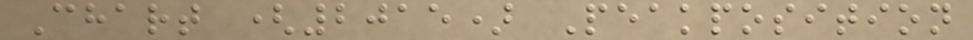Chart (2015) Peakposition
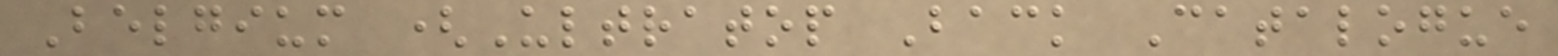Belgium (Ultratop Back Catalogue
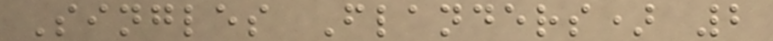Singles Flanders) 2
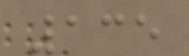135
